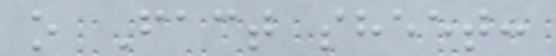o Fact sheet:
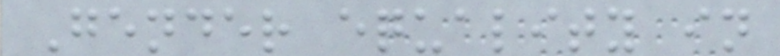Gender equality in
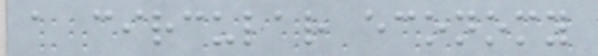a circular economy
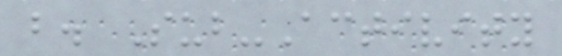b. Sub-Activity
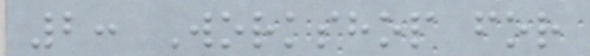2: Workshop for
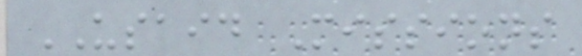USAID Missions
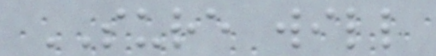SURE will
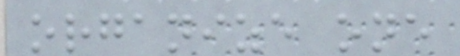organize one
